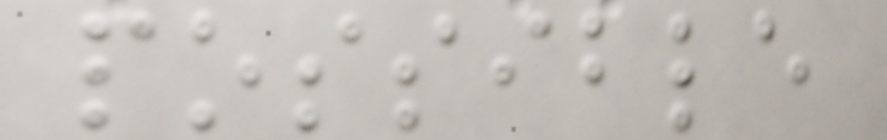possible
